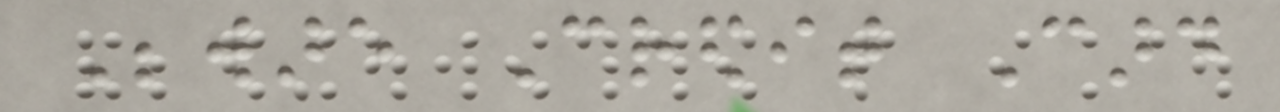Beware Credit Card
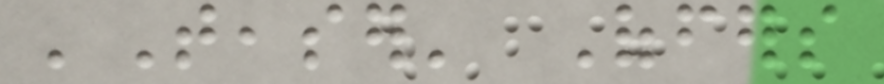'Teaser' Offers
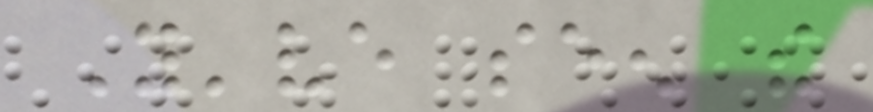You've seen the
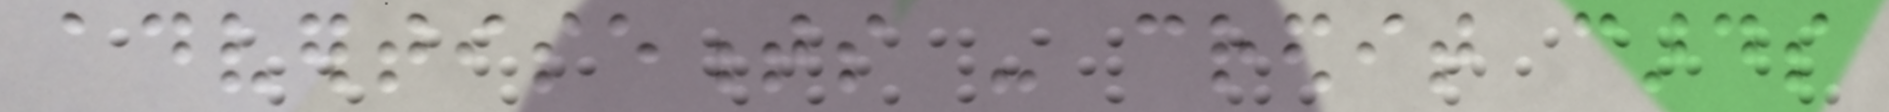advertisements - credit cards
